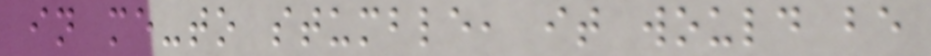in me-to stumble, it would be
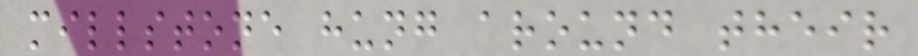millstone hung around their
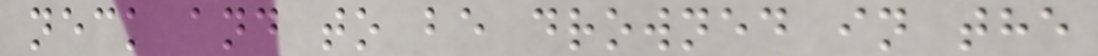neck and to be drowned in the
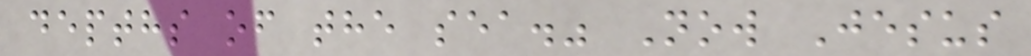depths of the sea." Now Jesus
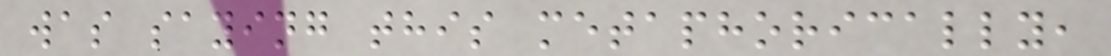was saying this metaphorically,
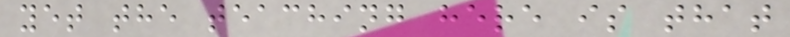yet the teaching here is that
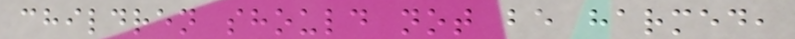children should not be harmed,
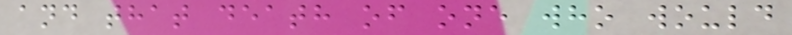and that death of one who would
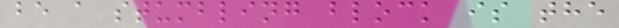be a stumbling block is the
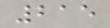215
